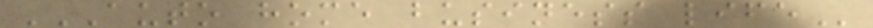AUTO HOME BUSINESS LIFE
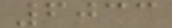6033
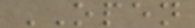OPEN
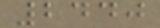2440
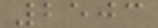2503
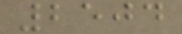2504
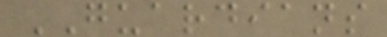GUARDIANS
